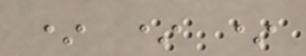* * *
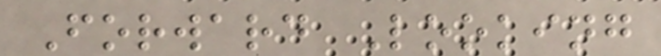Forward Looking
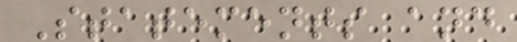Statements and
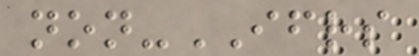non-IFRS
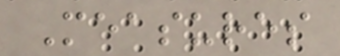Measures
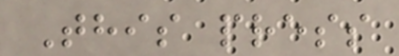This press
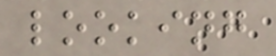looking
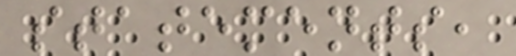statements,
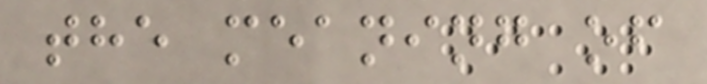the meaning of
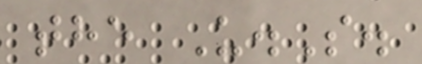the U.S.
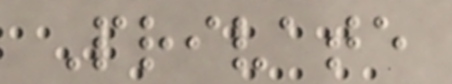Private
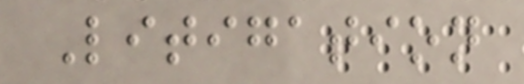Litigation
